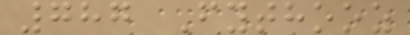787 Fythooz
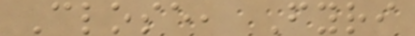Close, Fyri
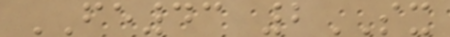FE43 2SX
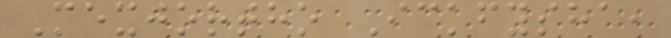Mexjortho Ickfysha,
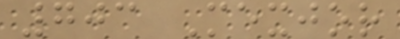703 Mexjor
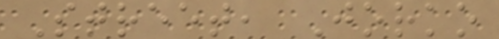Street, Jorko
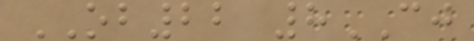OB22 8CJ
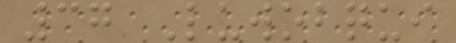37 Luwobqui
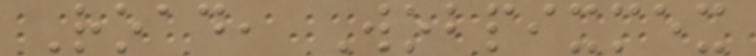Road, Wobpixmex
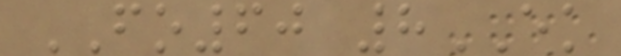FO60 8EK
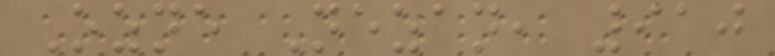Ozne Nezan, 910
